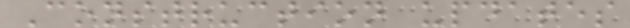Construction updates
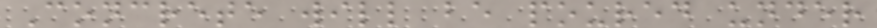Concrete will be poured under
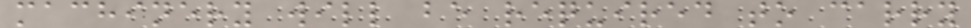machinery will be required to carry
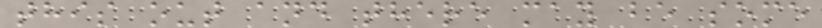this out and there may be some
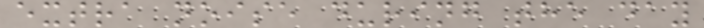extra noise during the day
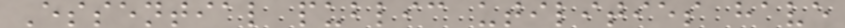Essential public utilities have
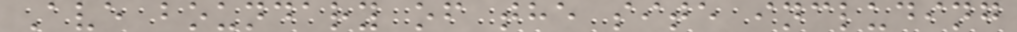Ave boundary of the site including
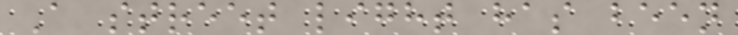A street light has been
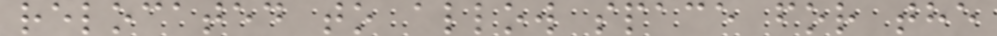relocated to allow space for the
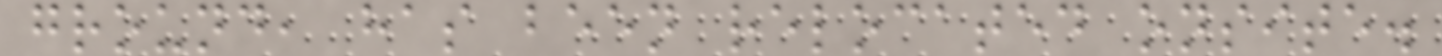ground, has been relocated onsite.
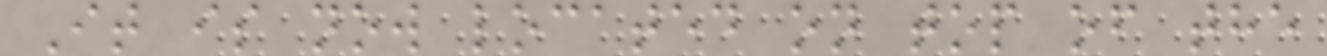It is now located on top of the
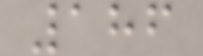186
